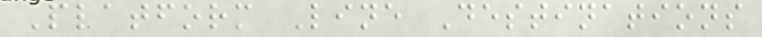Platform Line Destinations
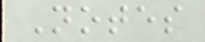Notes
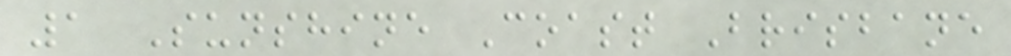1 Sunshine Coast Brisbane
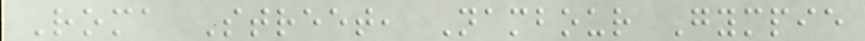Roma Street, Nambour Gympie
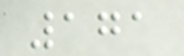171
